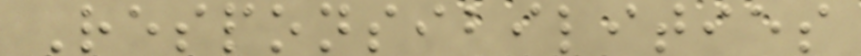Responsibilities
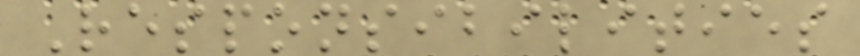Responsibilities
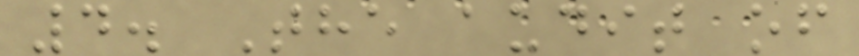4. The audit of
